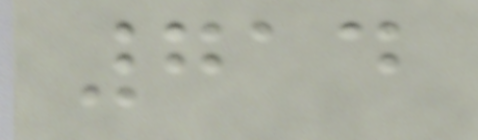714
